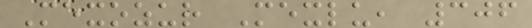Mexozur Mexlu, 306
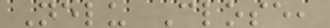Nelu Close,
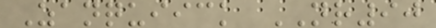Zanquiick NR90
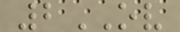2OV
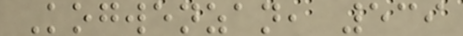Kogwenzan, 539
